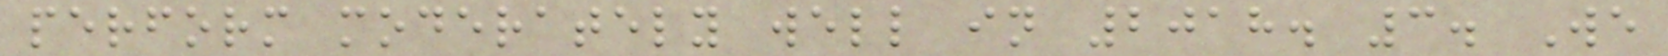perform moderately well in 2018. 3. We
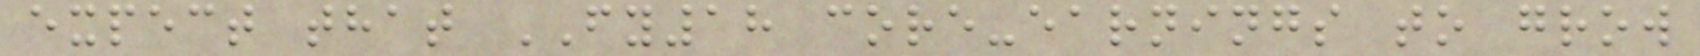expect that FY18 core-earnings to grow
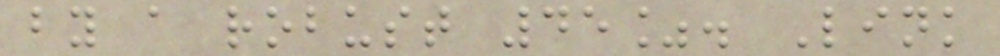by a robust 45%. Link
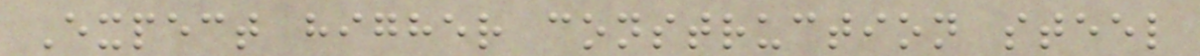Expect higher construction steel
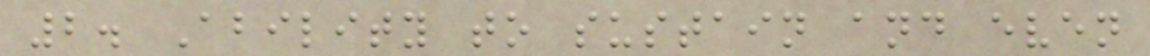2. Ability to sustain and even
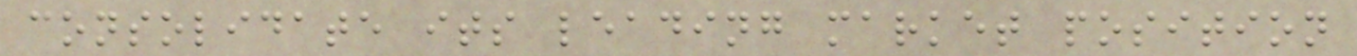consolidate its leading market position
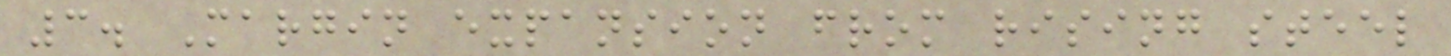3. Margin expansion from rising steel
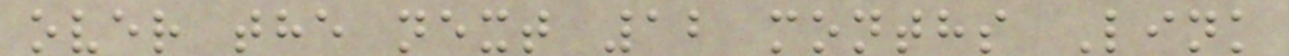over the next 12 months Link
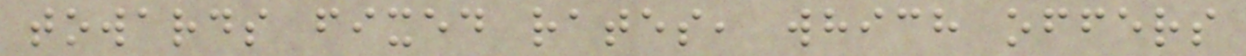towards fixed rates, which offers
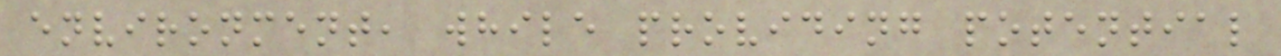environment, while providing potential
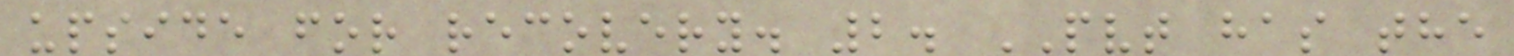upside for recovery. 2. PVT has the
